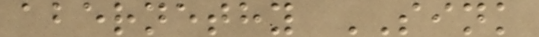abernethy SINK
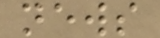news
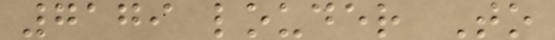7179 louder To
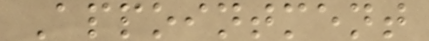Appointment
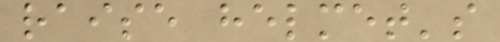raise helmet's
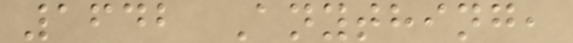1642 Anything,
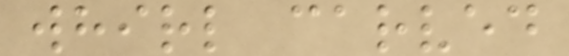whirl carved
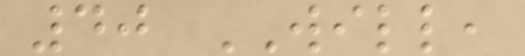40 WILL,
